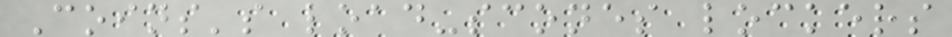Coins's load-scones lockers
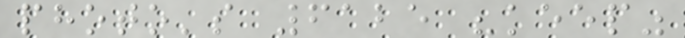photo's 6125 "keep"
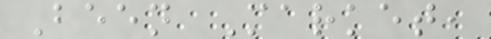Been Market,
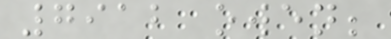7912 owen;
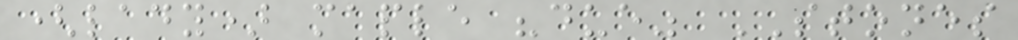(lady) maple "due" STONES
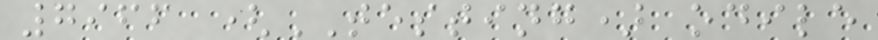7966 (TESTING) odile
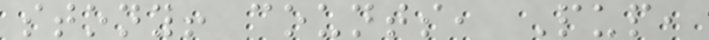stony! counts, Pup,
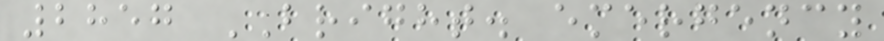2857 BRIGHT. emergency
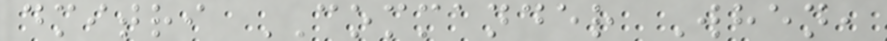dmitri COMMANDER When,
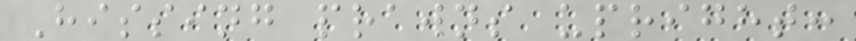Hissing prawns upright:
